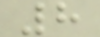8
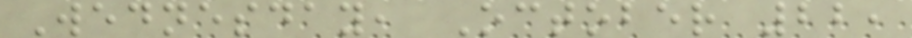Wednesday, October 22,
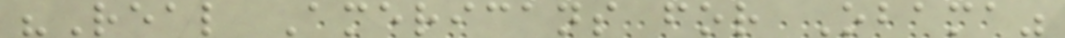"Real Americans for Obama"
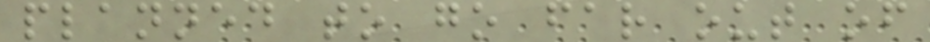planned to go far out of
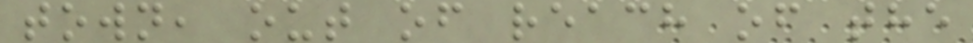town, out of reach of the
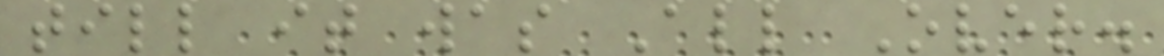till it was All Over.
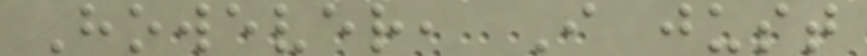However, I just
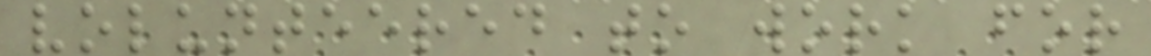volunteered to work for
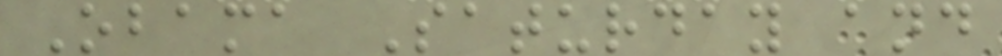Obama Saturday and
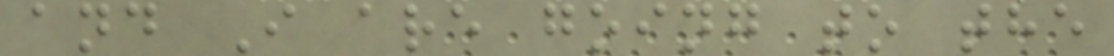and I are going to the
